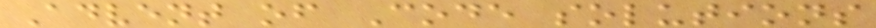Advent of Code solutions
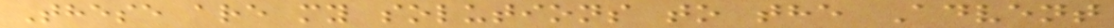These are my solutions to the Advent
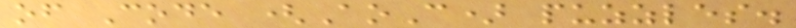of Code (AoC) puzzles.
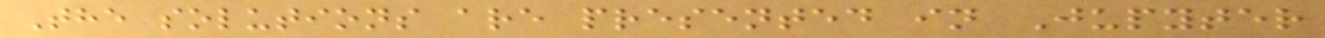The solutions are presented in Jupyter
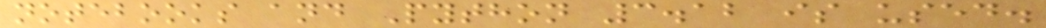notebooks and Python 3.12 is used.
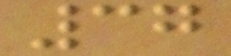37
